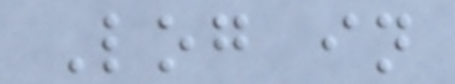Log in
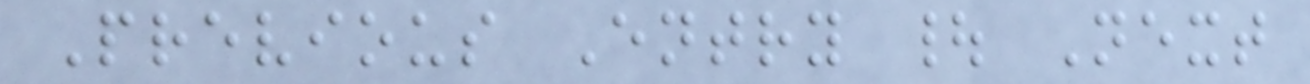Previous Entry | Next
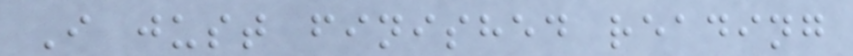I just finished reading
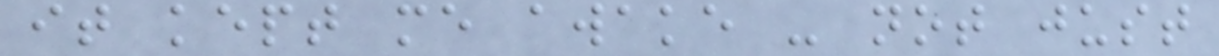it kept me awake - not just
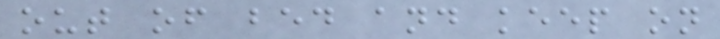out of bed and keep on
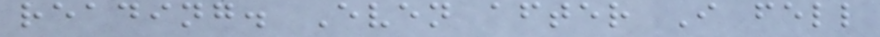reading. Even after I fell
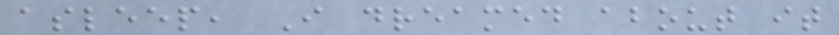asleep, I dreamed about it
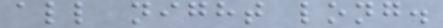all night long.
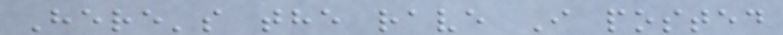Here's the rave I posted
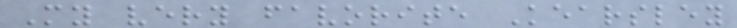My very favorite Kearsley
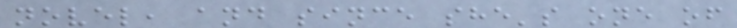novel, and since she's one of
